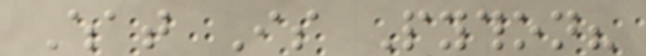What Is Python?
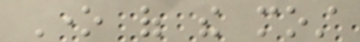One of the most
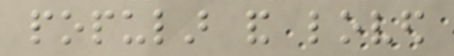popular and loved
